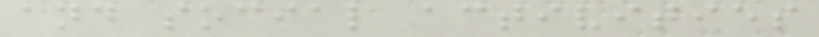and social activities
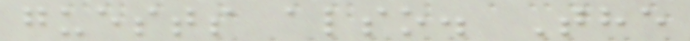guests also. The
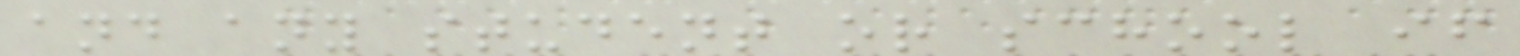and any student or school if
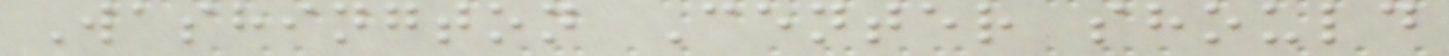Washington Center should
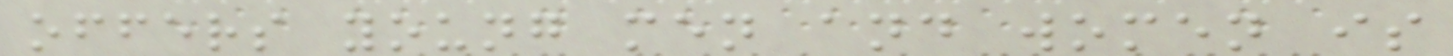offers young men and women is
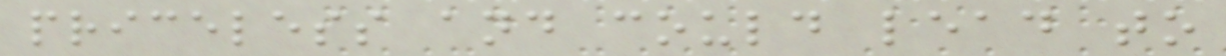priceless and could lead to
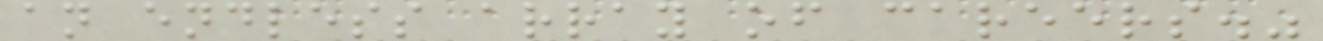an endless array of careers."
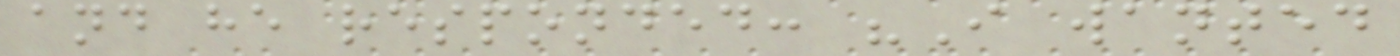and he responded: "I wanted
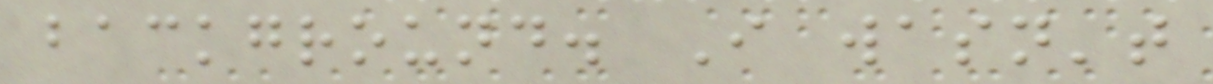background. I wasn't
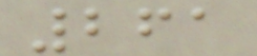261
